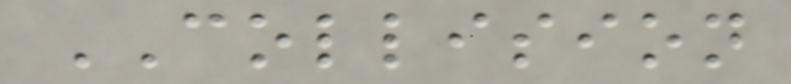COLLISION
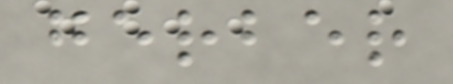gerber
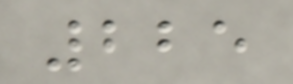225
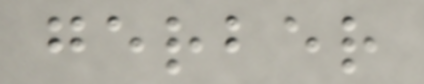gerber
